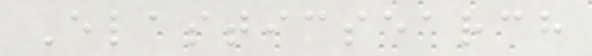Elasticsearch
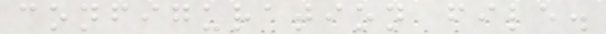configuration file.
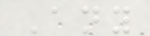Any
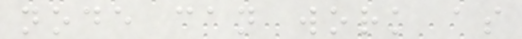node can work as
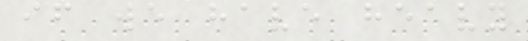if we have heavy
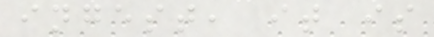ingest, it is
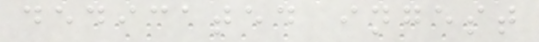dedicated ingest
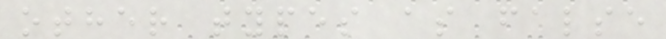other types as false
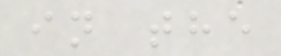in the
